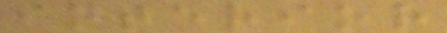interior
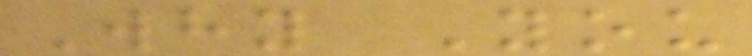Why You
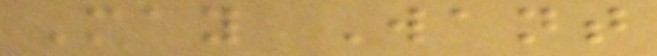May Want
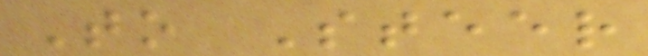To Steer
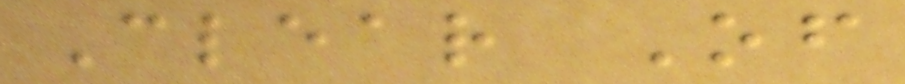Clear Of
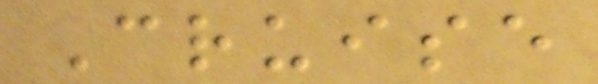Cruise
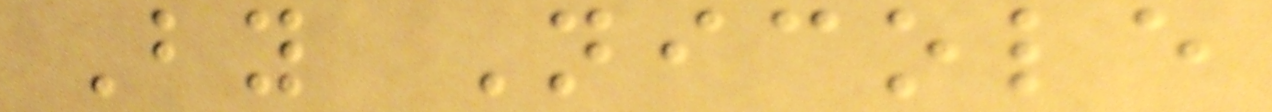By Nicole
